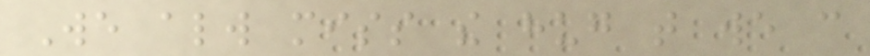We always miss the hug that we can
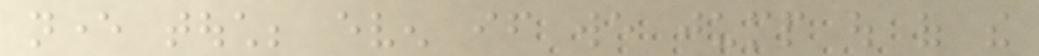never touch; even if we jump out of the
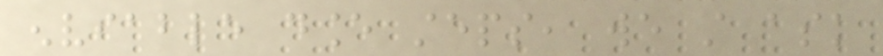enviable dance steps, we still ask
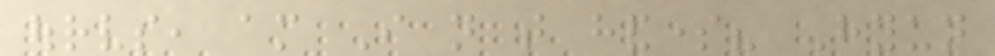ourselves, am I not that handsome? Hyun
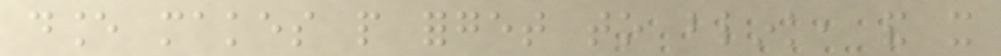dance makes people forget to blink, and it
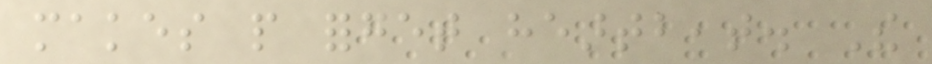makes people forget heartbeat. The
